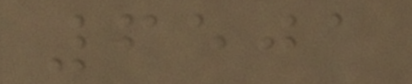6501
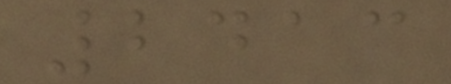2413
